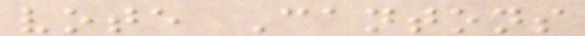vote Cantons
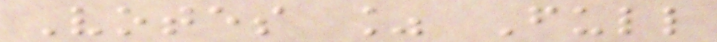Votes % Full
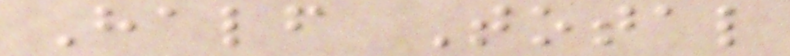Half Total
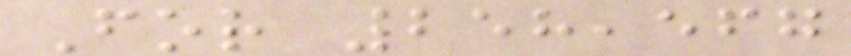For 258,567
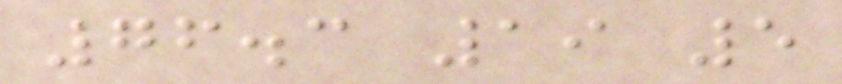76.3 19 5
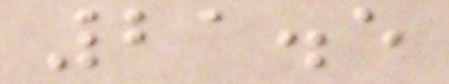21.5
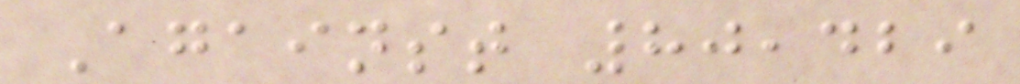Against 80,429
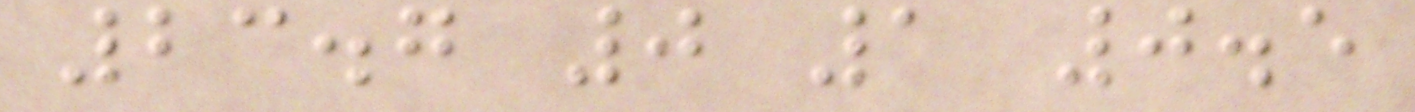23.7 0 1 0.5
